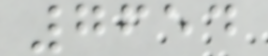7654
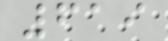619
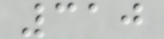310
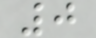0
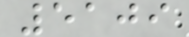5109
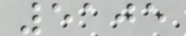5105
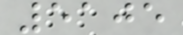5105
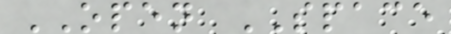OPEN SPACE
